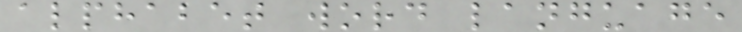alphabet word language
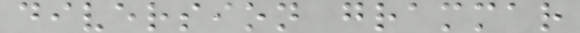diversion grammar
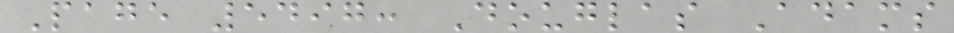Page 5497: Douglas Adams
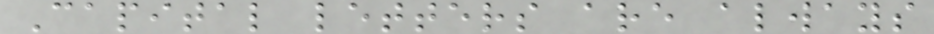Capital letters are always
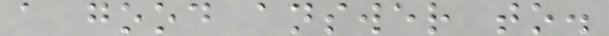a good answer to.
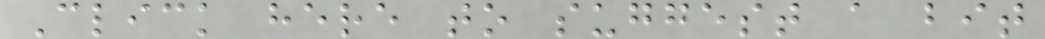Click here to suggest a bit
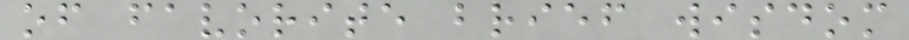of favorite brief wisdom
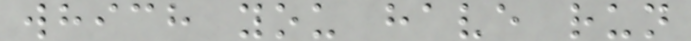which you have run
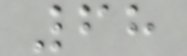68
